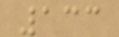133
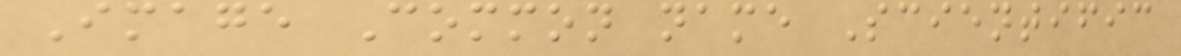Image Common name Scientific
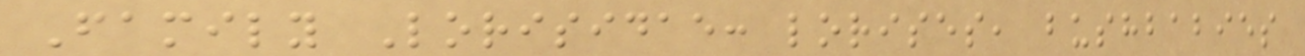Family Lorisidae: lorises, bushbabies
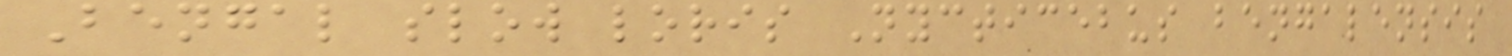Bengal slow loris Nycticebus bengalensis
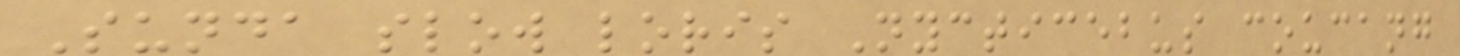Sunda slow loris Nycticebus coucang
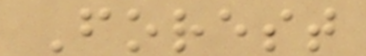Forest
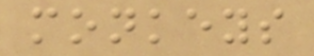monkeys
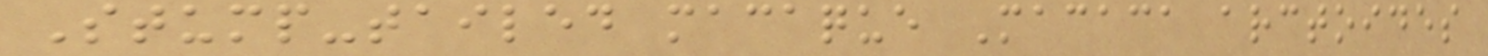Stump-tailed macaque Macaca arctoides
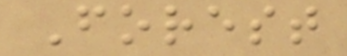Forest
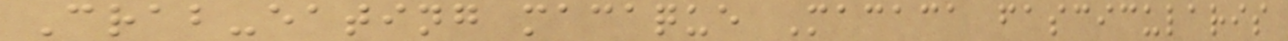Crab-eating macaque Macaca fascicularis
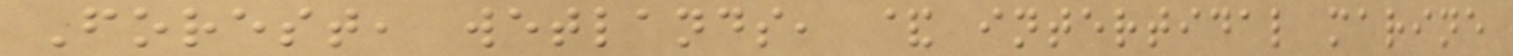Forest, wetlands, & intertidal marine
